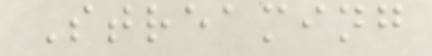Streaming
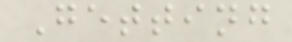Getting
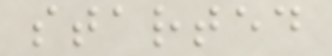started
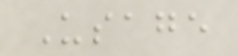Usage
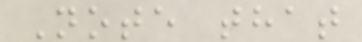Note that
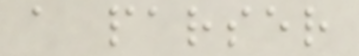a parser
